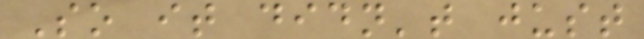So it didn't just
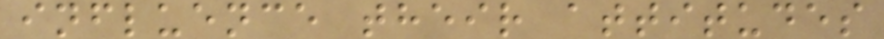influence their attitudes
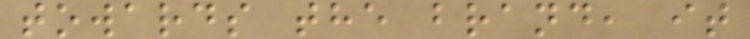towards the brand, it
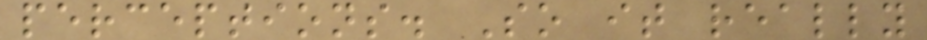perceptions. So it really
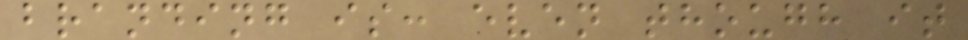branding is: even though it
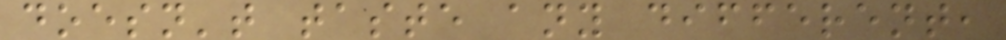doesn't taste any different,
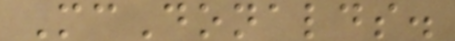McDonalds.
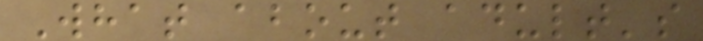What about adult's
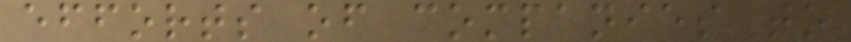efforts of companies to
